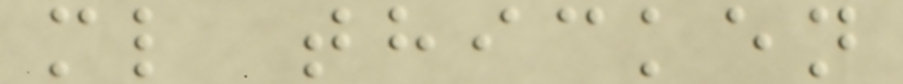ml thicken
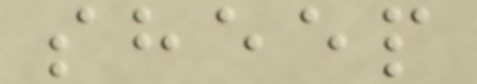sheep
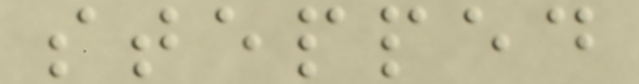stepped
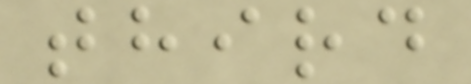third
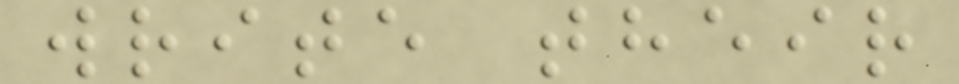write their
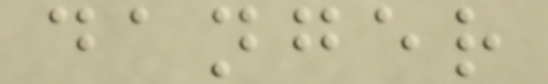danger
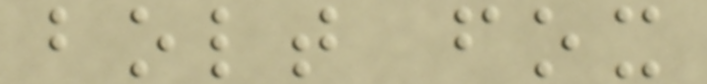bolt fox
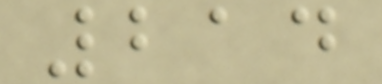214
